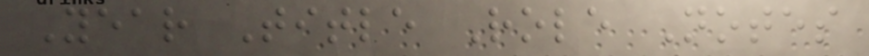Year Title Role Notes
